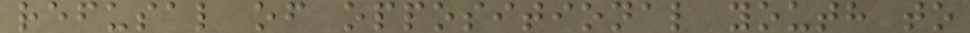refusal of oppositional youth to
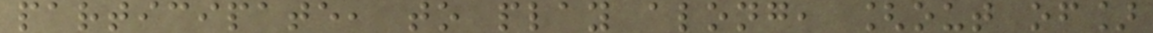participate, to play along, [out of]
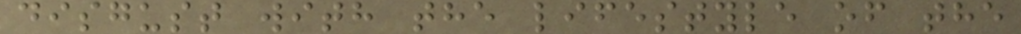disgust with the lifestyle of the
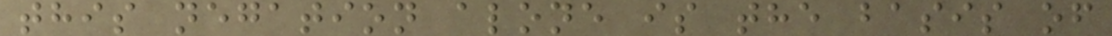this negation alone is the basis of
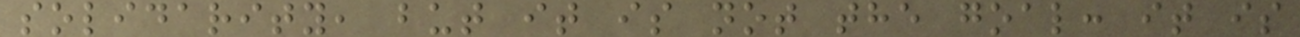solidarity, but it is not the goal: it is
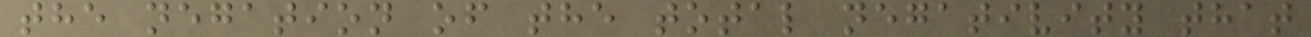the negation of the total negativity that
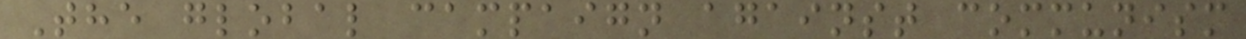The global campaign against communism
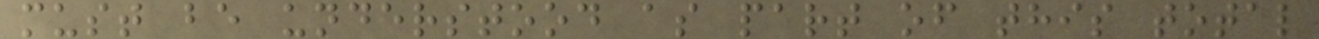must be understood as part of this total
